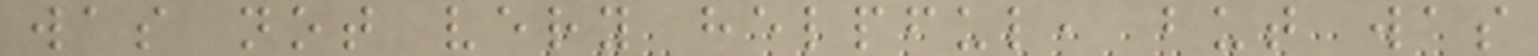was not very helpful, but was
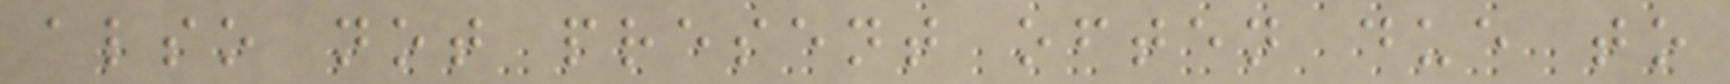also not present often due to
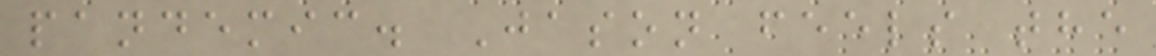pandemic. Jason feels the
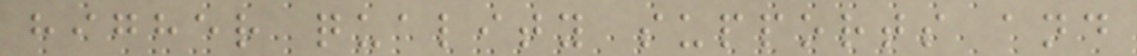higher quality supports and
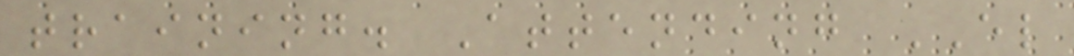training. Attending EL
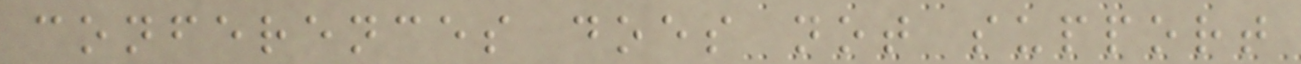conferences does not support
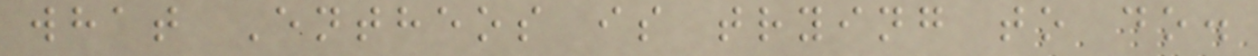what Entheos is trying to do.
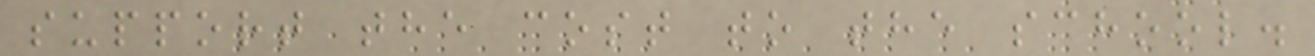support the cost to the school.
